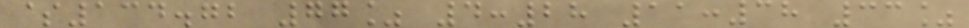$134.72 77% 4:28 11:38 33%
